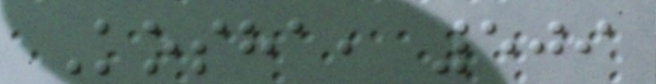Kosha, 509
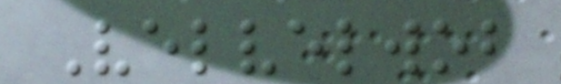Velvelwob
